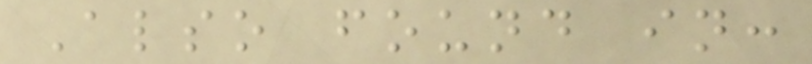Also found in:
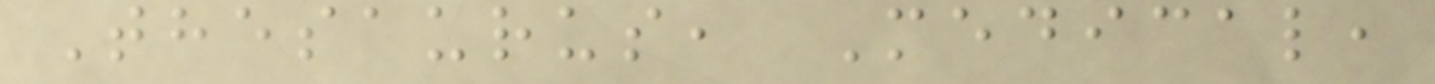Thesaurus, Medical,
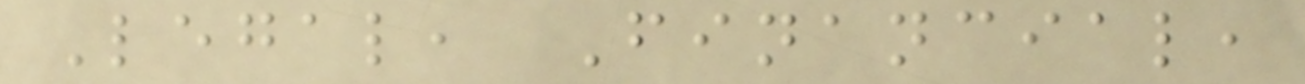Legal, Financial,
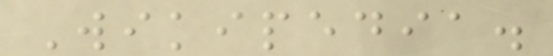Wikipedia.
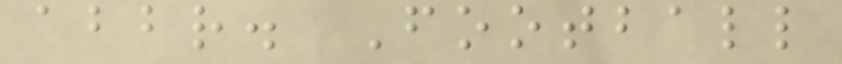abbr. Football
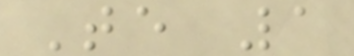Te 1
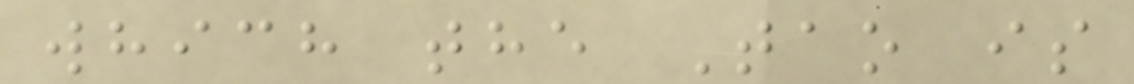which the Tao is
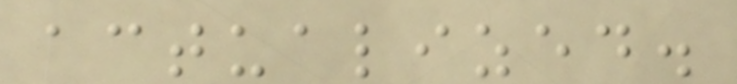actualized.
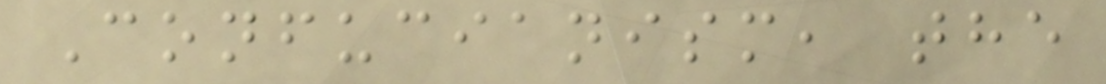Confucianism, the
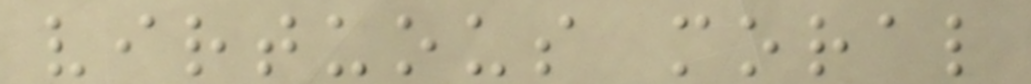virtuous moral
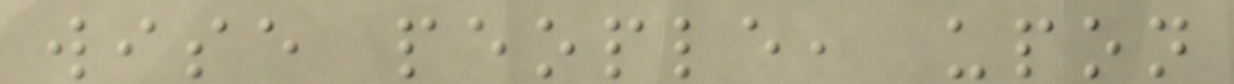wise people, upon
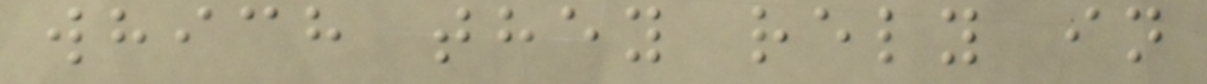which they rely in
